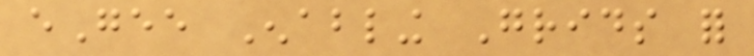eGee Enabling Grids for
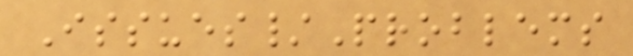Issues/Problems
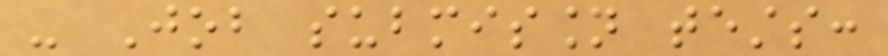- Job submission tests:
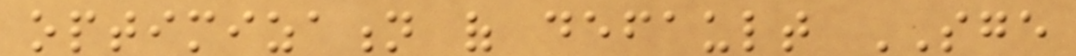optimization of default SGE
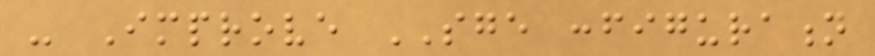- Improve SGE configuration
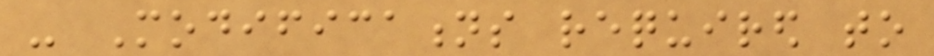- Modifications required to
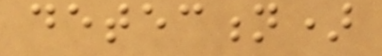detection)
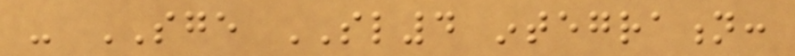- SGE SL4 integration:
